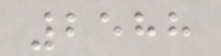2588
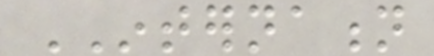INTERNATION
